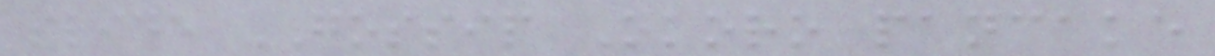slide GOSSIP Okoro pancake
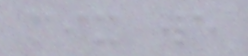mix we
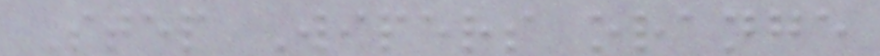Step Wipers orange
